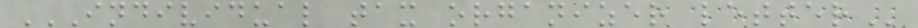INDIVIDUAL TAX ORGANIZER LETTER
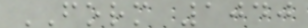FORM 1040
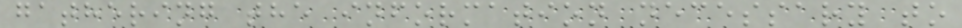gathering the information necessary to
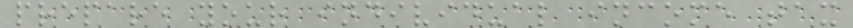prepare your individual income tax
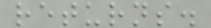returns.
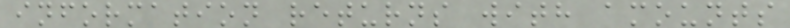information returns with amounts
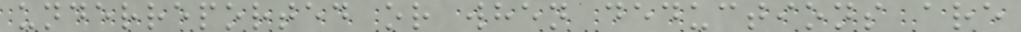underreported or when deductions are
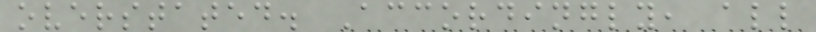overstated. Accordingly, all
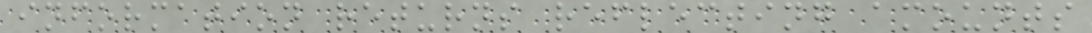information returns reflecting amounts
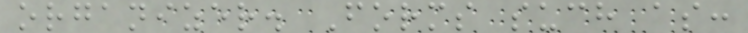organizer. Forms such as:
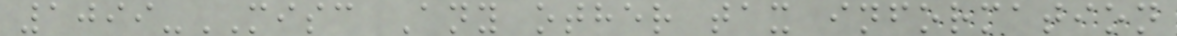1099-MISC Any other tax information
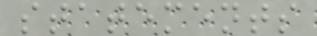statements
